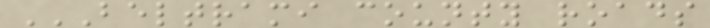BELTRAMI COUNTY ROADS
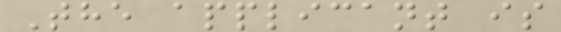The applicant is
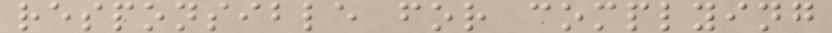responsible for complying
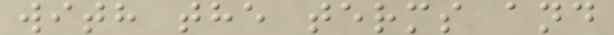with the terms and
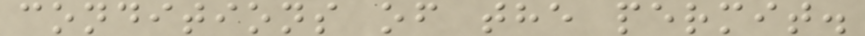conditions of the permit.
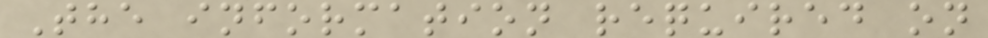The information required on
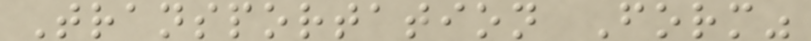Transportation Form"
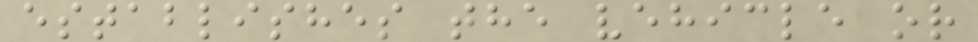establishes the vehicle or
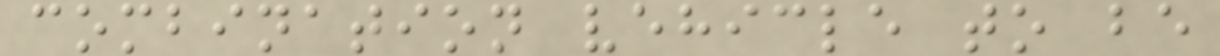combination vehicle to be
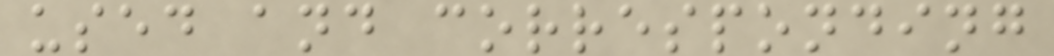used and corresponding
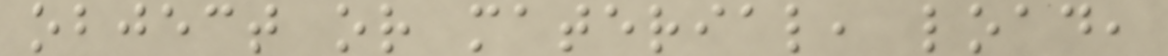object or material, load,
